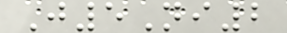J5Ni2
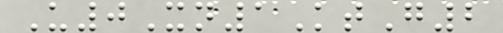U0Xn1KtG2
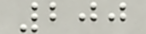200
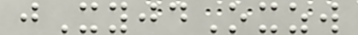jXyjdOxzw
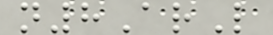n8ArL
